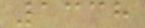1338
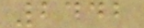2442
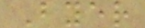Byer
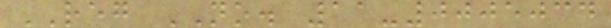REG NO. 11-0005034
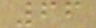66
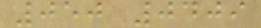050 0409
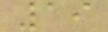19
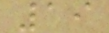19
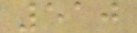510
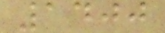1400
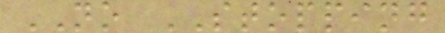NO STOPPING
